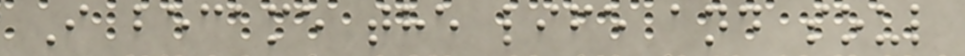I became the life and soul
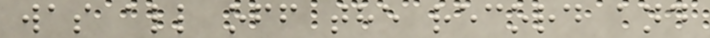was all off the record and
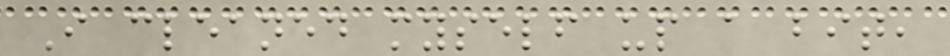I cleaned myself up a bit,
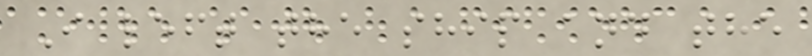I left the ship and the
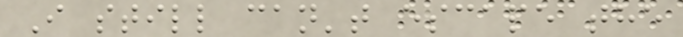I still can't escape the
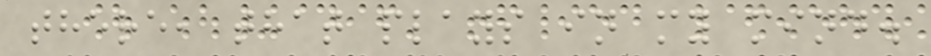there, that plays in my mind.
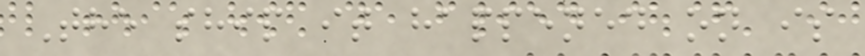The ship it happened on is
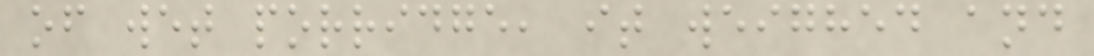of wet porridge, it weighed and
